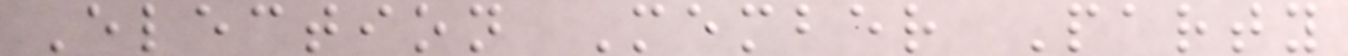Election Member Party
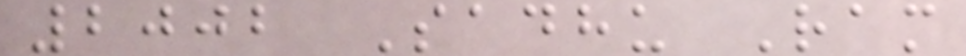2002 Sadhu Ram
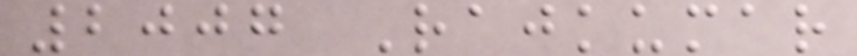2007 Rajkumar
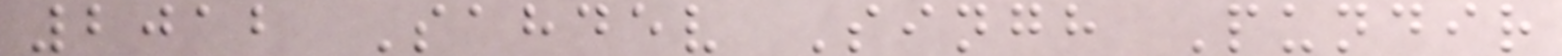2012 Sahdev Singh Pundir
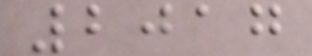2017
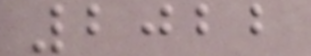2022
